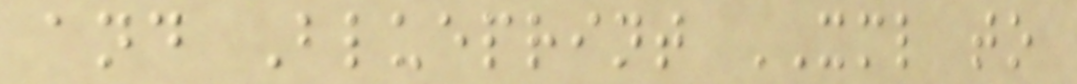and Blueprint XML to
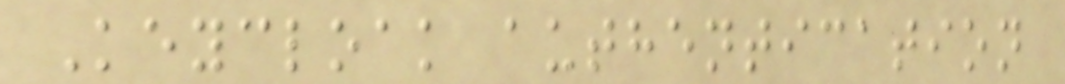Keycloak authentication
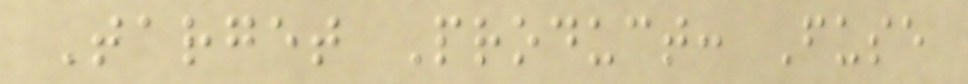Target Product: Fuse
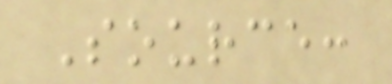Source:
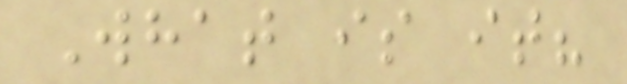What is it?
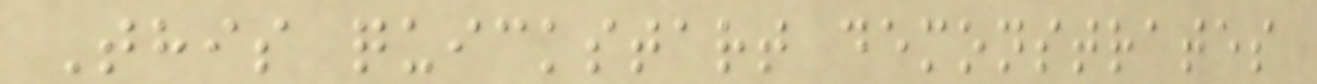This quickstart demonstrates
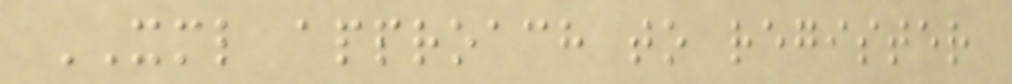XML approach to register
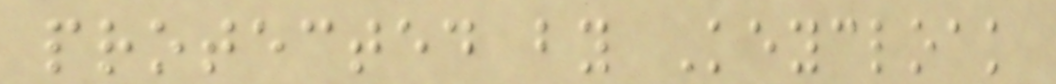protected by Keycloak
